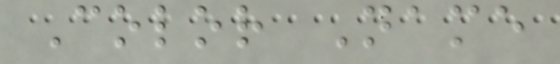Color Name
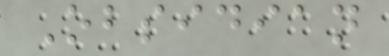Obsidian
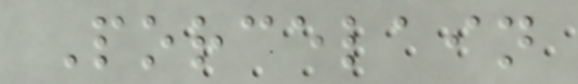Porcelain
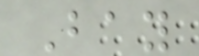Bay
